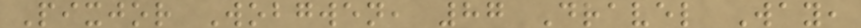Pixjor Wobgwen, 87 Dravel Way,
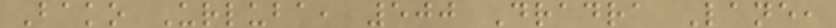Bako Urluba, 500 Dradra Lane,
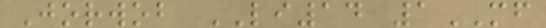Jorwob LI14 1MF
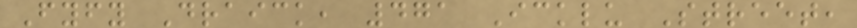Fyfy Draick, 471 Icklu Street,
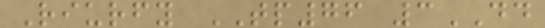Riurfy TP76 3DD
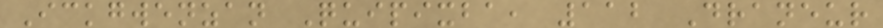Ickgwenzan Quipixba, 112 Draneur
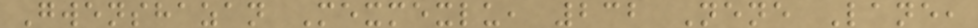Gwenshazan Mexmexlu, 232 Nene Lane,
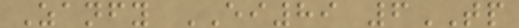Zanfy EI89 6TP
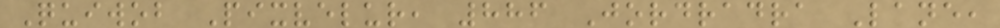Quiwob Pixvelur, 886 Jordradra Lane,
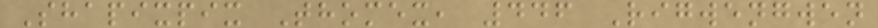Shapixpix Thomex, 446 Rigwengwen
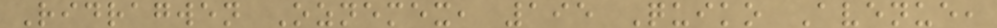Ridragwen Oznemex, 195 Quiko Avenue,
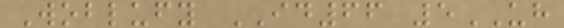Woblufy ID66 5UH
